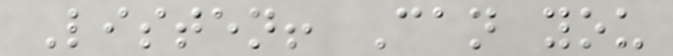Listen! Can you
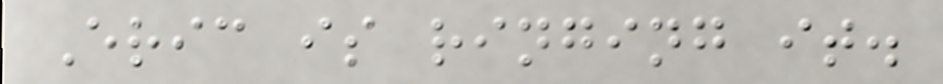Eric is ringing it.
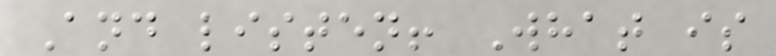And listen! What is
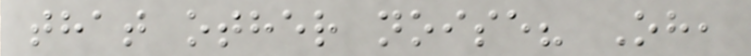that other noise? Oh,
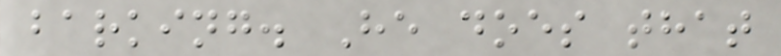barking. He does that
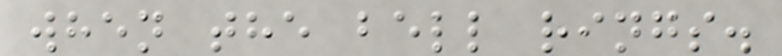when the bell rings.
